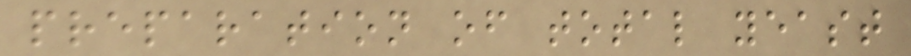preparation of total yeast
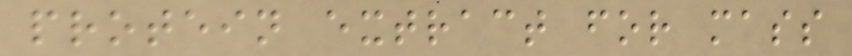protein extract for mass
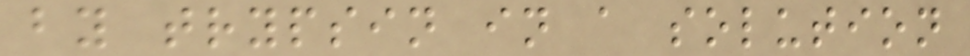by trypsin in a solution
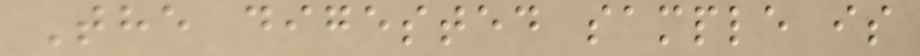The digested sample is
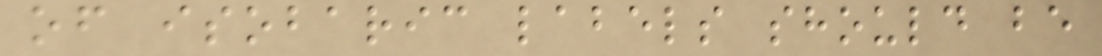of isobaric labels should be
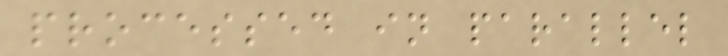processed in parallel
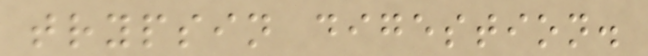trypsin digestion.
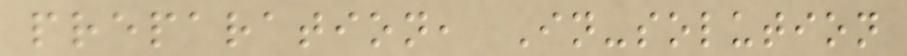preparation, In-solution
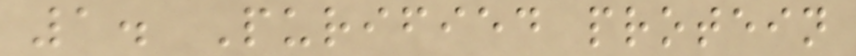1. Purified protein
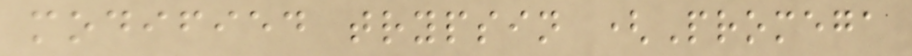modified trypsin (Promega
